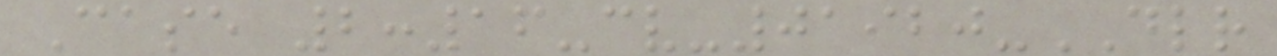Case 2:16-cv-01920-DLR
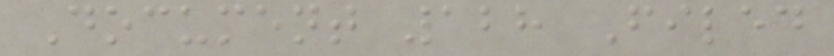Document 128 Filed
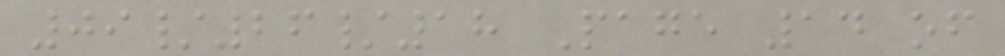09/26/18 Page 14 of
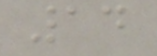14
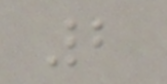2
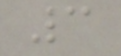3
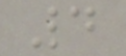4
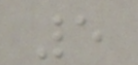5
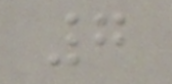7
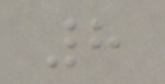8
